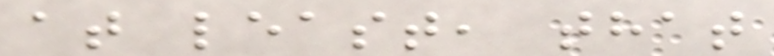at least, that
